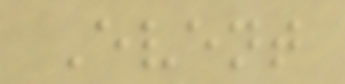Event
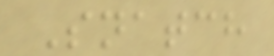Snatch
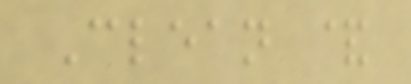Clean &
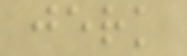jerk
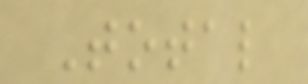Total
